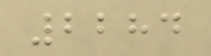2284
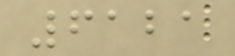6121
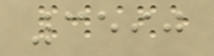3590
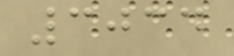3034
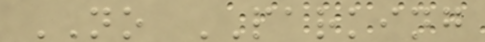NO PARKING
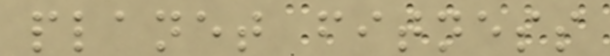planet fitness
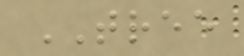TREE
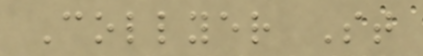Collyer St
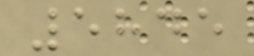5845
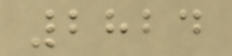2824
